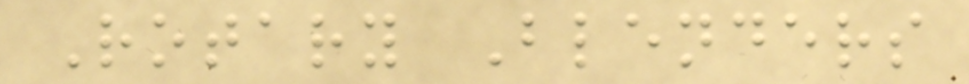Rotary Blenders
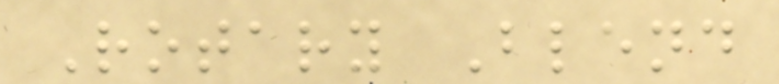Rotary Blend
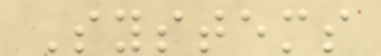Systems
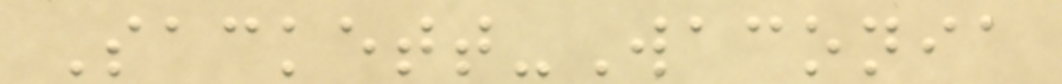Sackett-Waconia
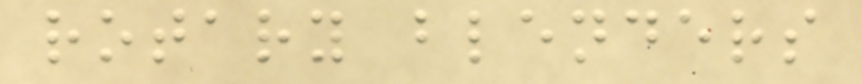rotary blenders
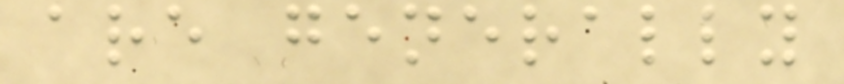are generally
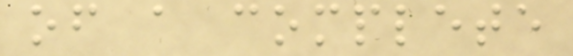of a complete
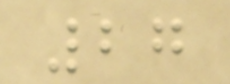27
